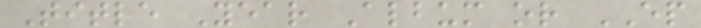Title Year Album or EP
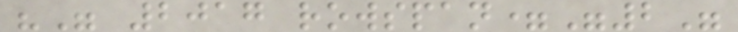"" 2017 rowspan="2"
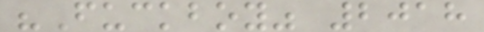"Fuckboy" 2018
